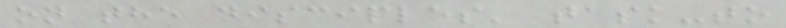on the disciples' task-to
